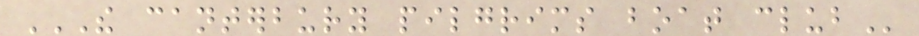THE CANTERBURY PILGRIMS BOAT CLUB
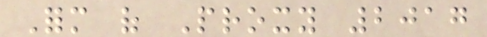Form of Proxy 2017
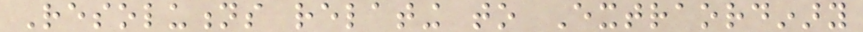Resolutions relating to Extraordinary
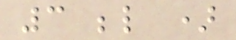3 below )
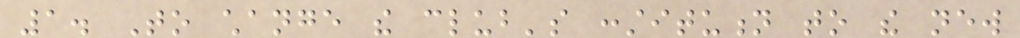1. To change the club's constitution to the new
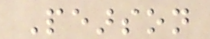Pearson
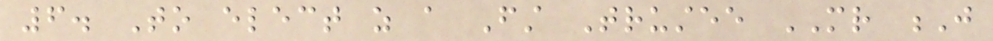6. To elect as a First Trustee MR J
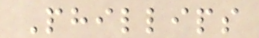Phillips
